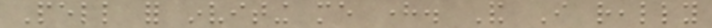Pell for inviting me here. And I really
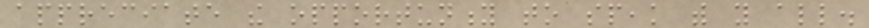appreciate the opportunity to speak with you all.
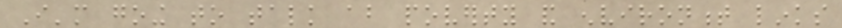I'm going to talk about poverty and environment links
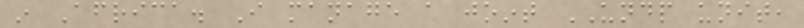in Africa. I manage a joint UNDP unit,
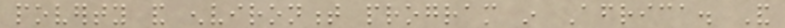poverty and environment program in Africa. And
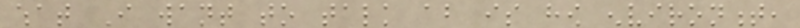what I want to talk about is how environment,
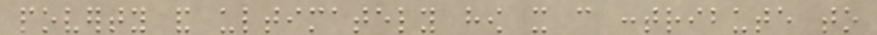poverty and ultimately how it can contribute to
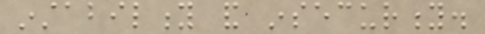instability and insecurity.
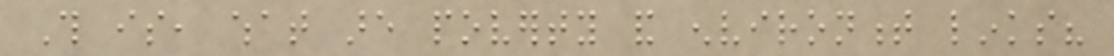This is, what are poverty and environment links?
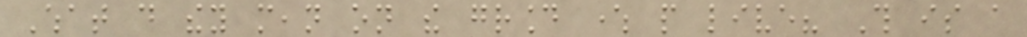What do they mean on the ground where people live? This is a
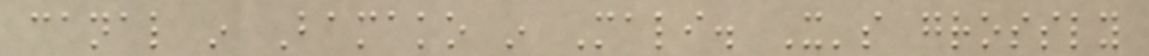canal in Bamako in Mali. It's grossly
